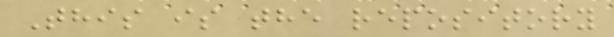This is the repository
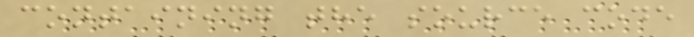containing the source code
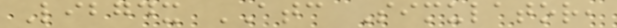Libgdx ATC Simulator,
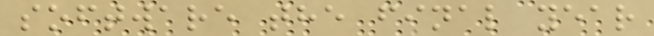software the final year
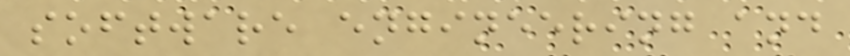software engineering and
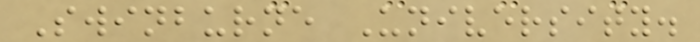Swinburne University.
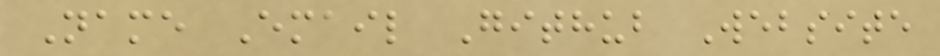Name Email Github Website
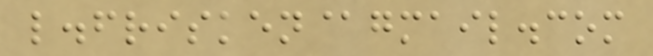l.frisken@gmail.com
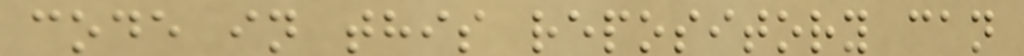code in this repository can
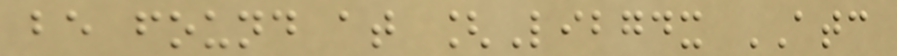be found at [Libgdx ATC
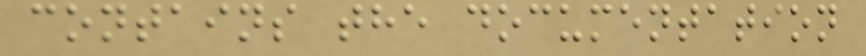contains the documentation
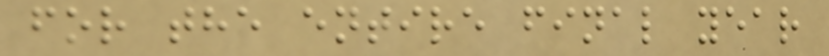for the entire final year
